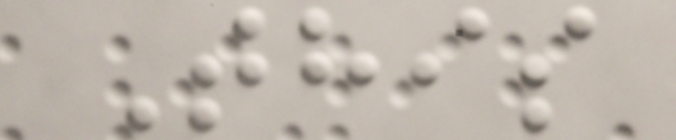This
